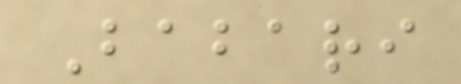Babari
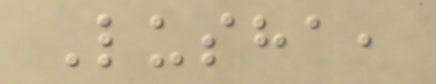Lusha,
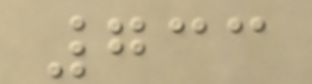733
